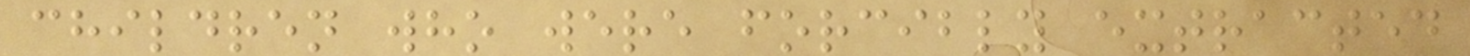children who were forcibly extracted
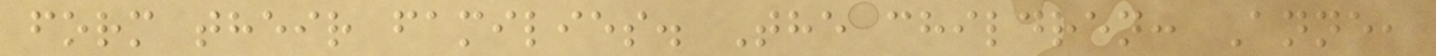form their families. The children: Anne,
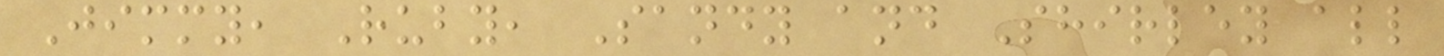Jimmy, Ruby, Sandy and Shirley all
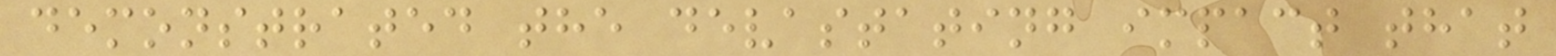demonstrated the devastating impact that
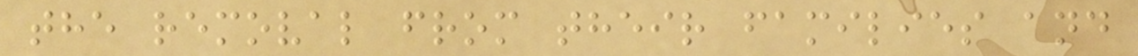the removal from their families and
